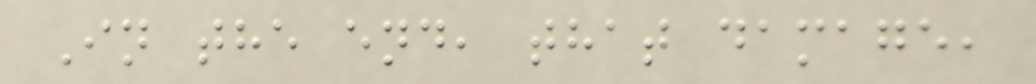In the end, that damage,
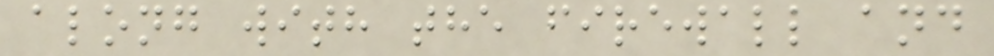along with the firewall and
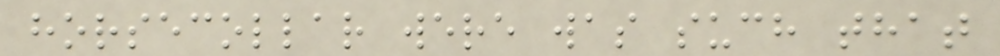horsecollar were was such that
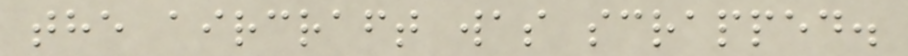the aircraft was scrapped.
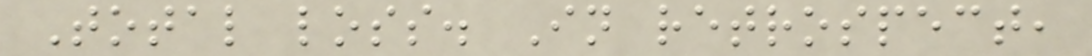Total loss. In retrospect,
